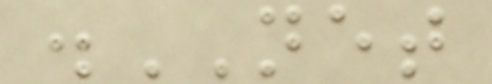.NET
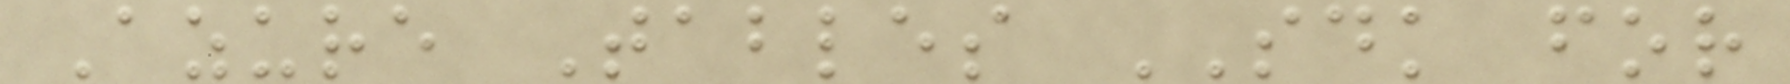Azure Tables SDK for
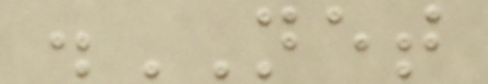.NET
